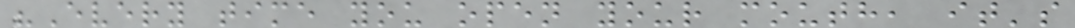"Every time you open your mouth, it's
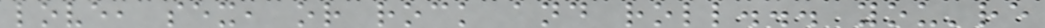love, sex, or rock and roll... you're
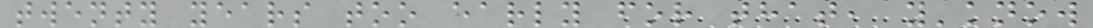twenty years too early for that, y'know
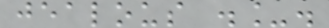jealous ._.
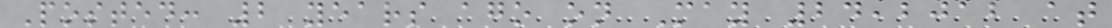Posted: 2 years ago on May 24,2012 at
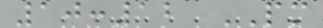10:12 PM
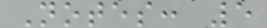Notes: 5
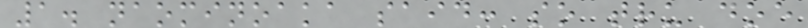1. naominoaka said: so tru doe
